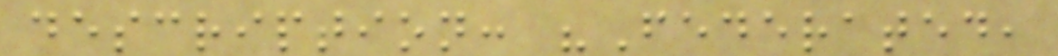description: "Federated,
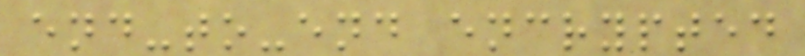end-to-end encrypted
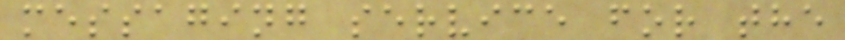messaging service for the
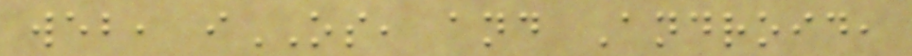web, iOS, and Android,
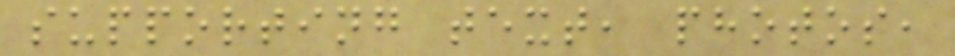supporting text, photos,
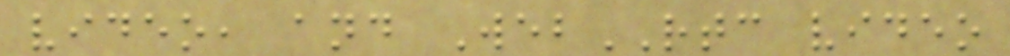video, and WebRTC video
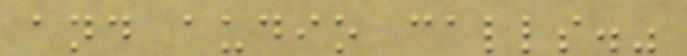and audio calls."
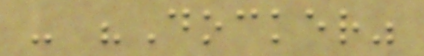- "Docker"
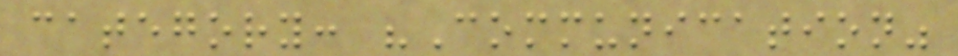category: "Communication"
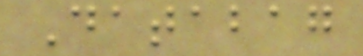Databag
